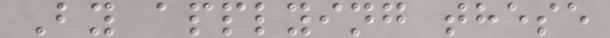By applying these
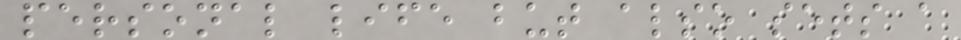personal life but also sets a
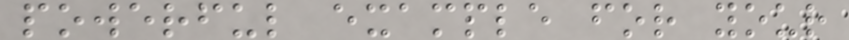powerful example for your
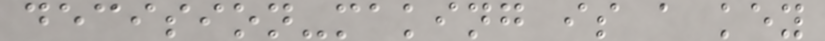decision-making is a key
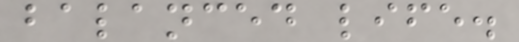balanced life.
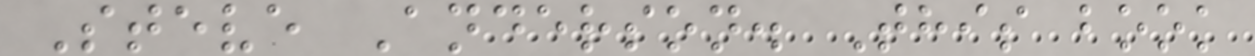Steve Anderson. This book
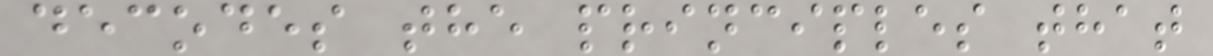decodes the principles that
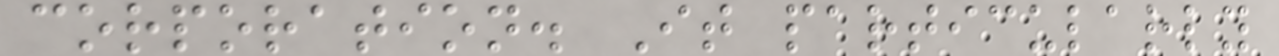corporation. It particularly
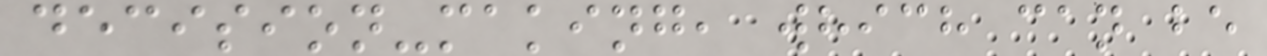decision-making, which can be
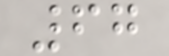67
